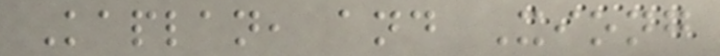Kaplan, and Xiong
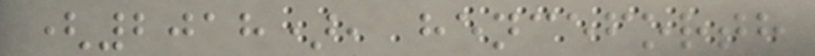(2018), henceforth
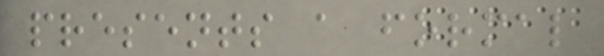presents a formal
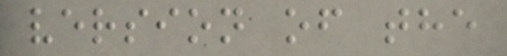version of the
